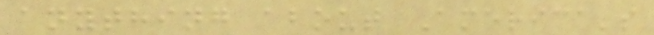anything about America's
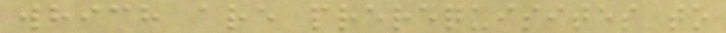which are prerequisites to
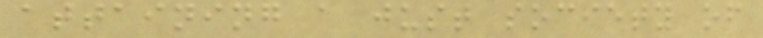attaining a just society of
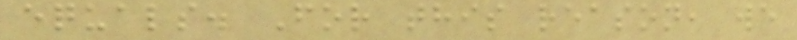equals. For this reason, we
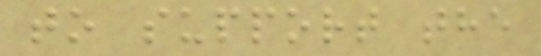to support the
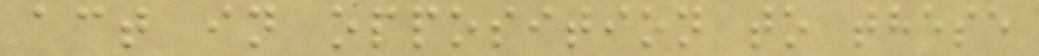act in opposition to these
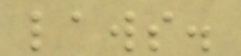laws.
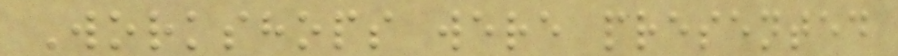Workshops were presented
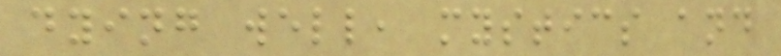dying well, mystics and
